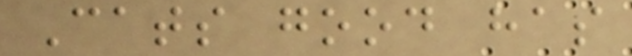Cats good has
